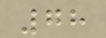78
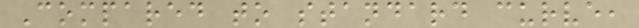Compared to standard curve,
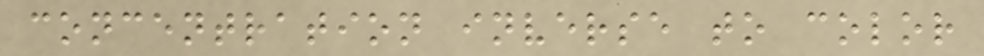concentration inverse to color
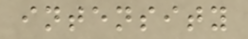intensity
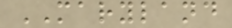MARYLAND
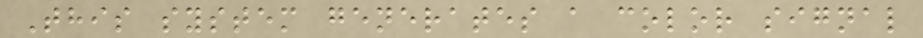This system generates a color signal
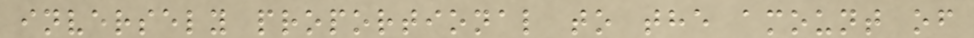inversely proportional to the amount of
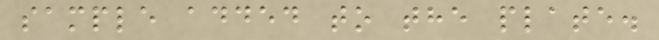sample added to the plate.
